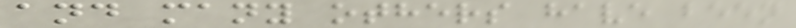and many others have been
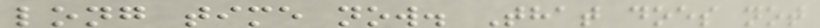long time now. That does not
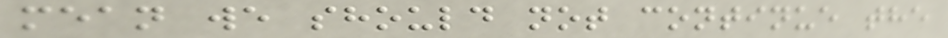mean we should not continue the
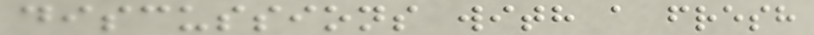discussions with a fresh
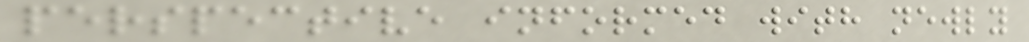perspective informed with newly
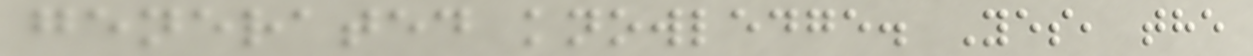generated knowledge. Yes, the
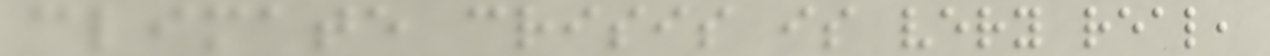climate crisis is very real,
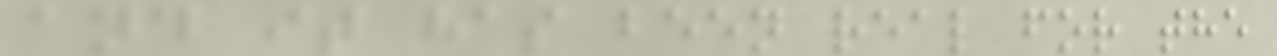and it has been real for the
